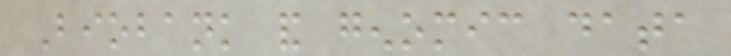Biobank and genomic data
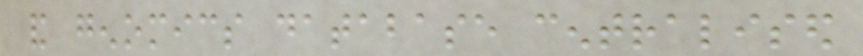and genomics database centralised
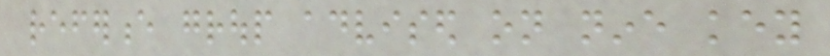reference group advised on nine key
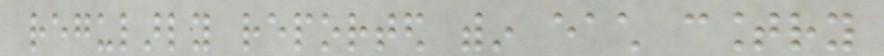regularly reported within each country
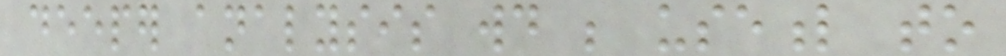deeper analysis would be useful to
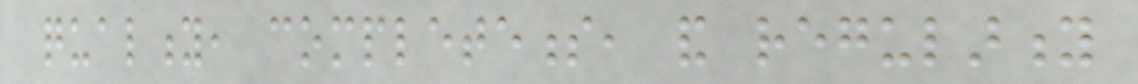quality, completeness, and regularity
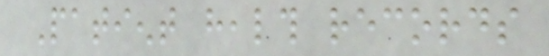Patient health records
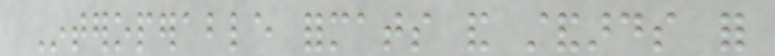Interoperable formats and standards for
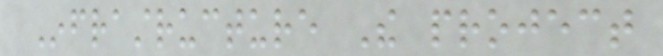Infrastructure The project
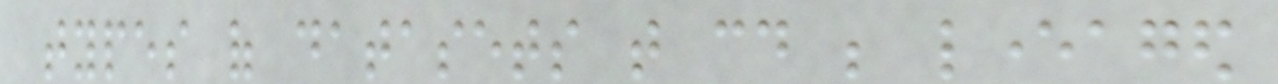types of datasets that could be leveraged
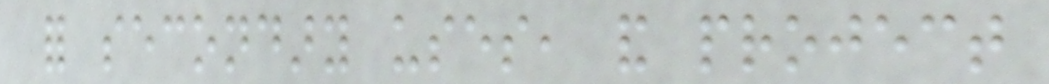for secondary uses, and project
